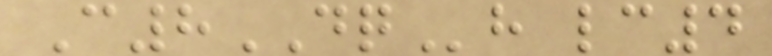C8DQh lc4
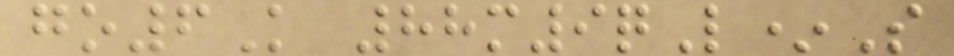go6K 88m9qL*S
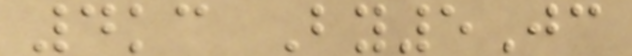4kc By5Jc
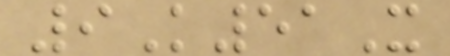9K51X
